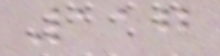117
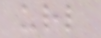url
